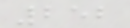252
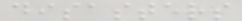disasters
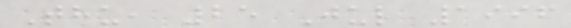Thu, 25 Jul 1996
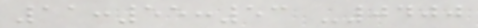11:55:53 -0400
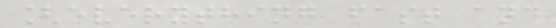[everything fast and
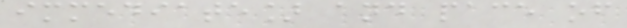immediate] and pace of
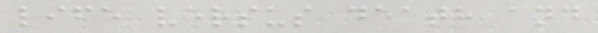life versus death and
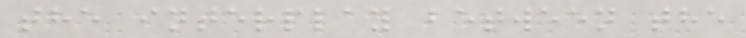the interplay between the
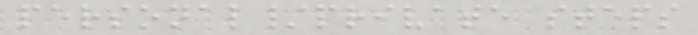personal/private steps
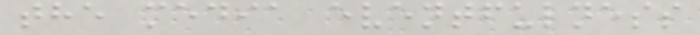the media eventfulness
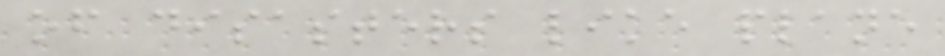of disasters like plane
